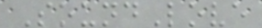SoundLove
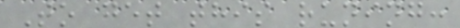To get this runing:
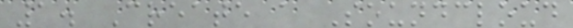1. Create a Soundcloud
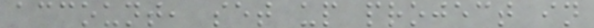account, set up project in
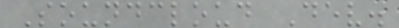Soundcloud Dev.
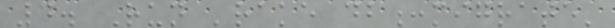4. Run 'rake db:migrate'
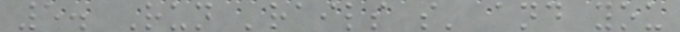5. Run 'rails s' and you
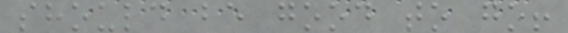should be good to go!
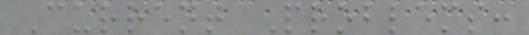Current Problems:
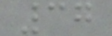37
